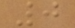0
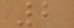2
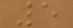5
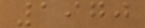1970
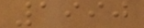1990
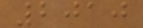2010
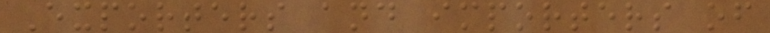Exporters and importers of
